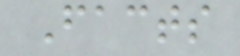Facts
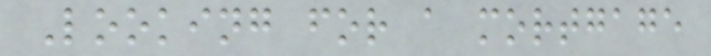Looking for a mortgage
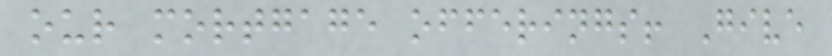our mortgage offerings! Give
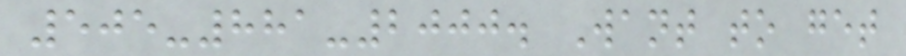505-881-2000. Want to get
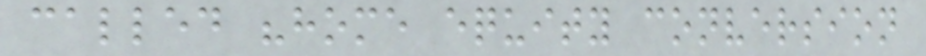called "home equity conversion
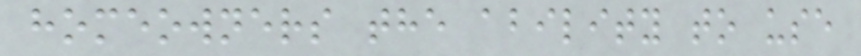homeowners the ability to use
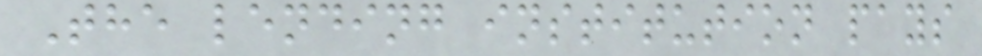The lending institution pays
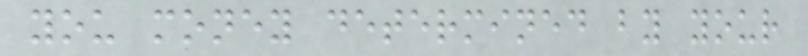you money determined by your
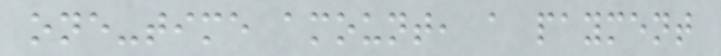one-time amount, a payment
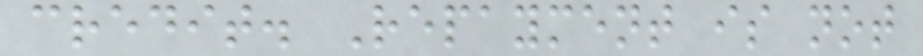credit. Repayment is not
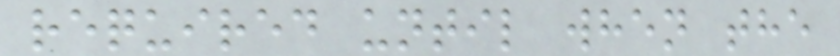required until when the
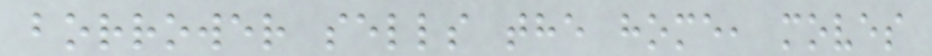borrower sells the home, moves
